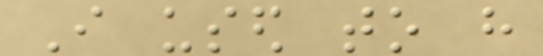I used to have
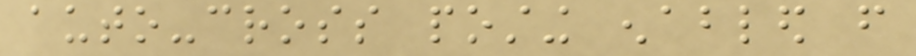auto-cross posting enabled from
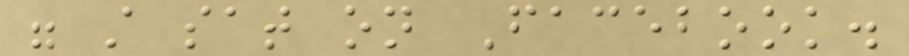were still sat on Facebook.
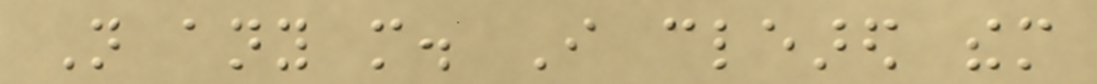Not any more. I cleared them
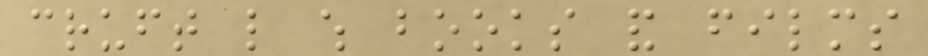cruft like which books and films
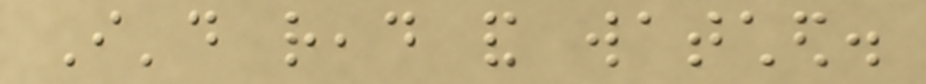I'd read and watched.
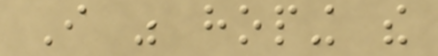I was hoping the
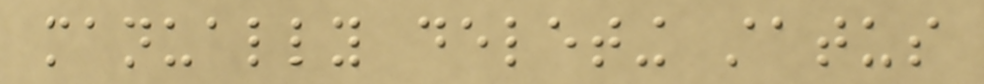manually deleting status
